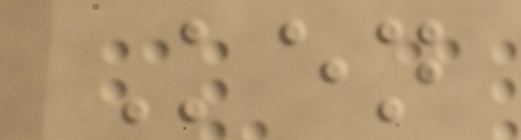Ken
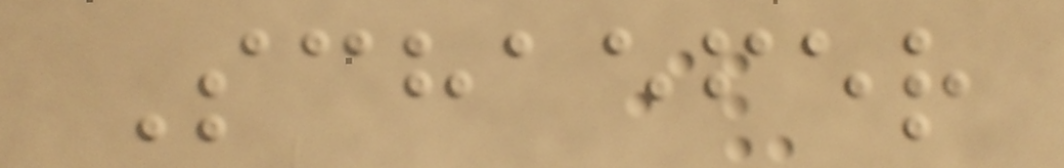Schaefer
